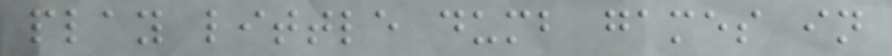play little dumb games in
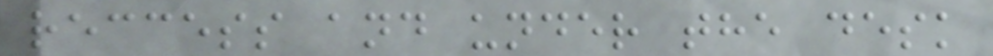reccess and under the desk
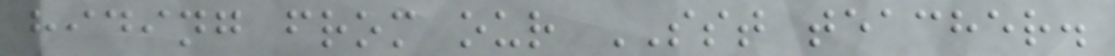hiding from our SST teacher.
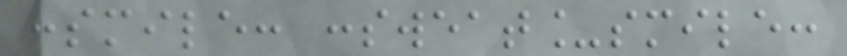:smile: :sweat_smile:
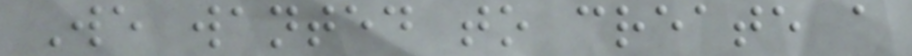We wanted to create a
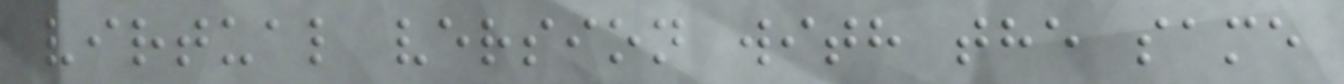virtual version with the same
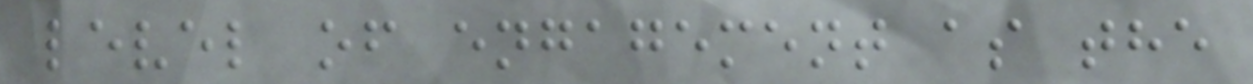level of engagement as the
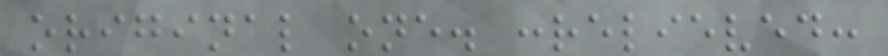original one. :relieved:
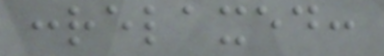:relaxed:
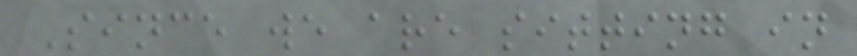Since we are sitting in
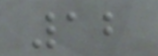12
